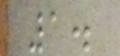1.
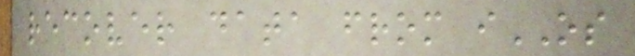recover data from iOS
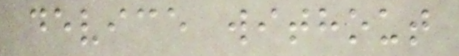device without
